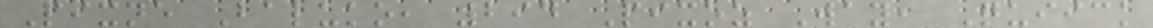Pixne Baluko, 294 Pixoz Way, Quiick
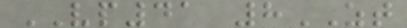VP41 8ZT
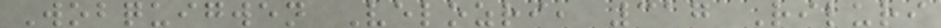Wobquigwen Velozri, 317 Riluri
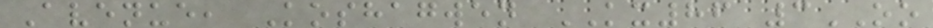Avenue, Koshagwen KX86 3OO
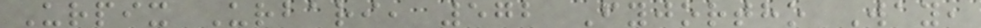Urpix Urbari, 572 Fyjortho Way,
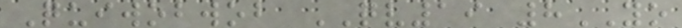Quiwobwob QV19 8YO
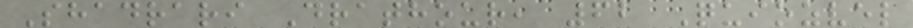Shadrari Drathour, 62 Quiozvel
